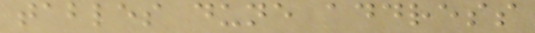tables dune address
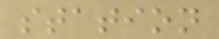station
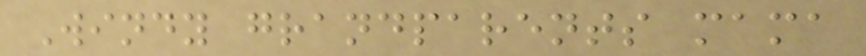Windy grandparents mama
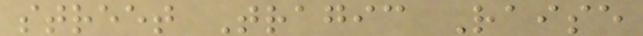street Tragic Raise
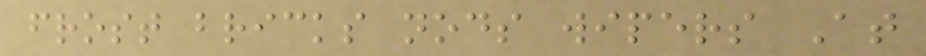frost bricks nods wipers At
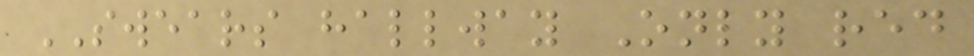SWEARS hallway Only red
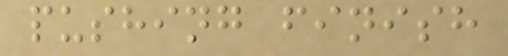pushing finish
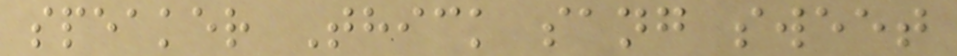speaker Thick sang sweet
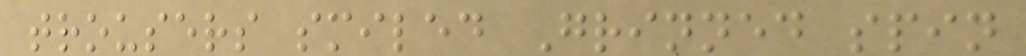trousers smiled Grinned spin
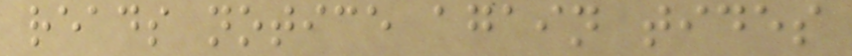reads notice again tides
